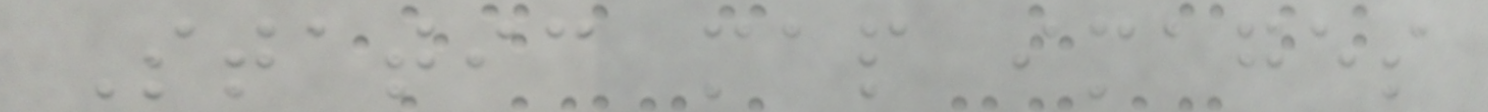Static map images
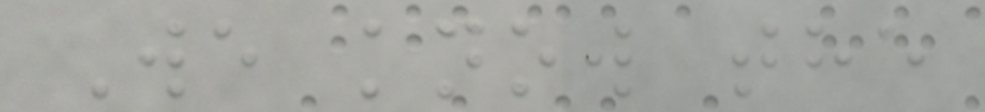We know the
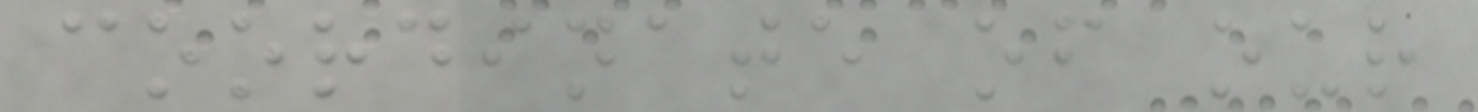coordinate of our
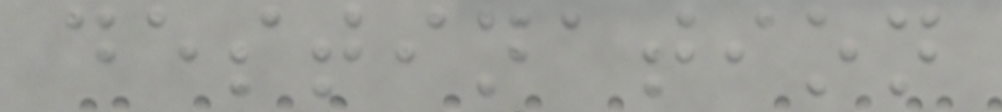destination
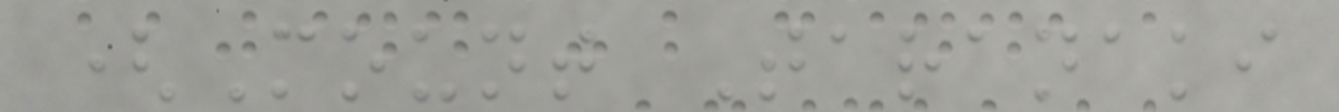(Mount Taranaki
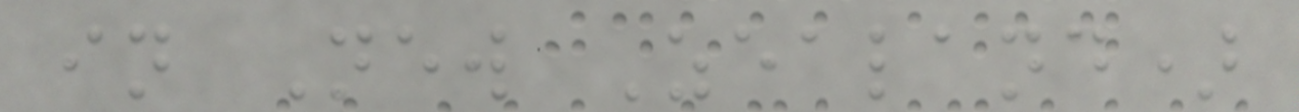in New Zealand)
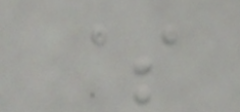$
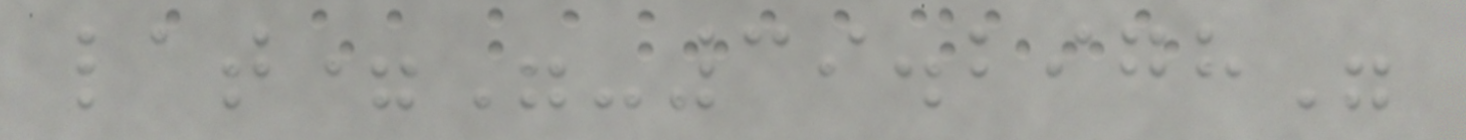lat="-39.2978"
